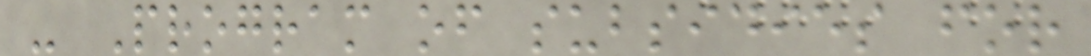- Program of subsidies for
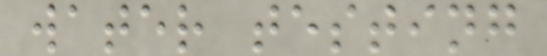water testing
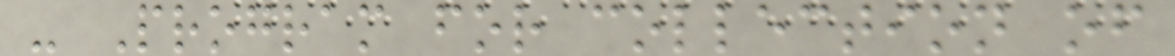- Program for collection of
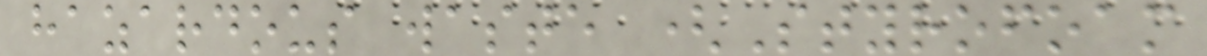hazardous waste (Styrofoam
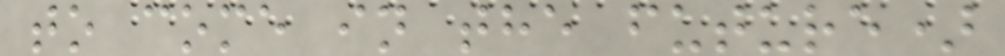to come in the future)
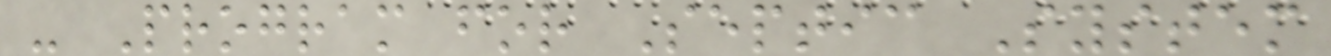- Program for Septic System
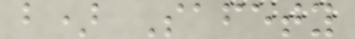b) Safety
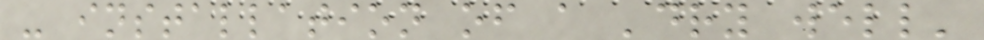- installation of a 'dry well'
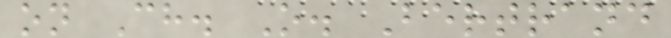on Ch. O. Bertrand
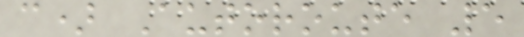c) Autoroute 5
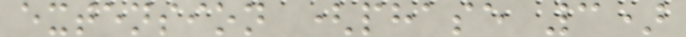extension (phase 3)
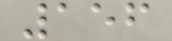156
